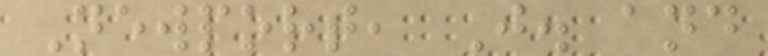Newport, J. and
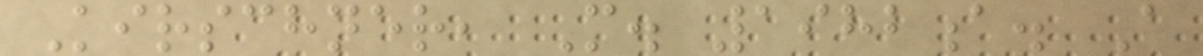Kirschner, M. 1982a. A
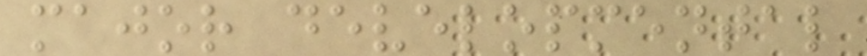major developmental
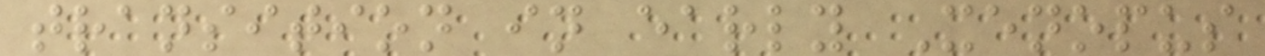transition in early Xenopus
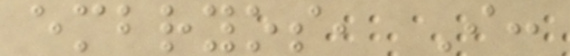embryos, I:
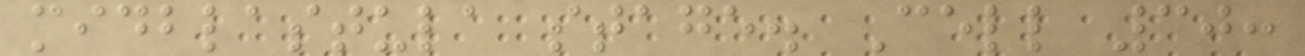midblastula stage. Cell 30:
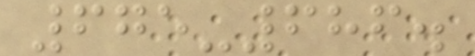675-686.
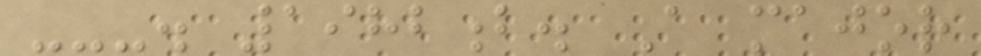---. 1982b. A major
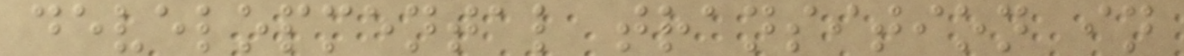developmental transition in
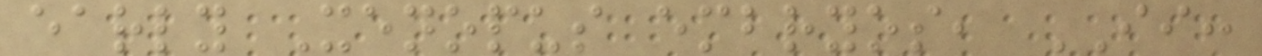early Xenopus embryos, II:
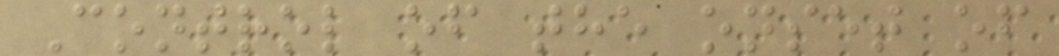Control of the onset of
